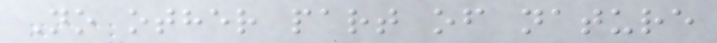No other part of nature
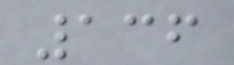136
